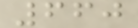660
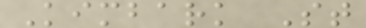Kimbark St
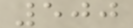500
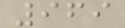969
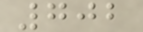702
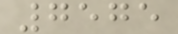7575
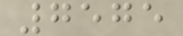7575
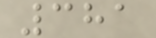381
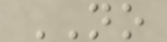NO
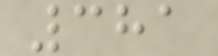381
